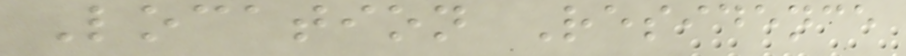Location Residence
